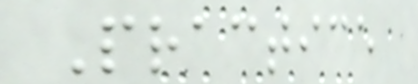Practice
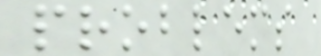problems
